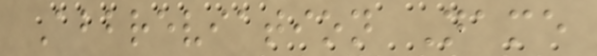Abbreviation Name
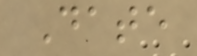Date
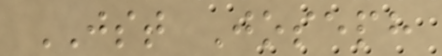JST Joseph
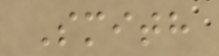Smith
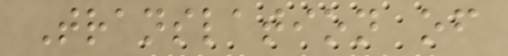Translation of
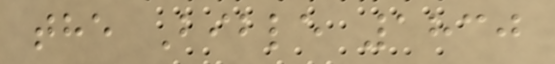the Bible 1830
